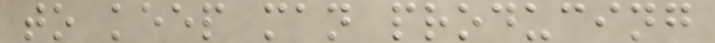to keep man producing
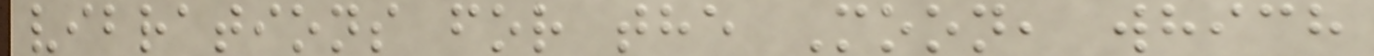vibrations for the Moon, which
